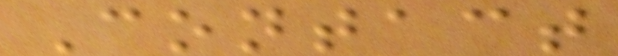Contact
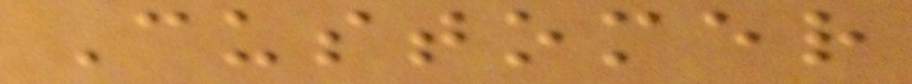Customer
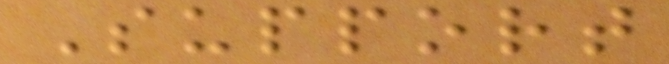Support
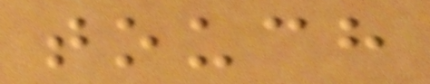touch
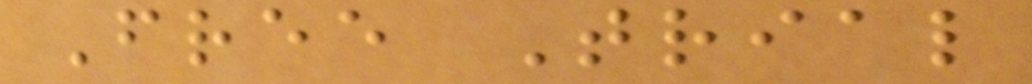Free Trial
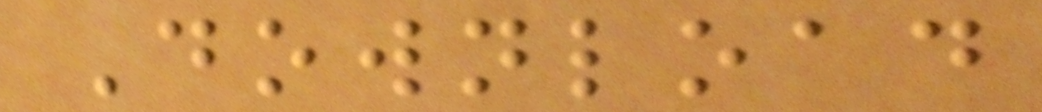Download
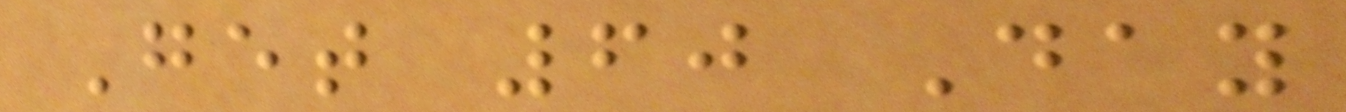Get 60 Day
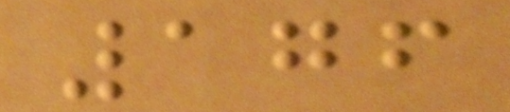176
